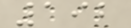192
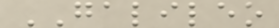GALILEO
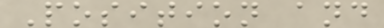Position and
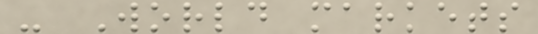- World markets
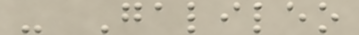- Galileo
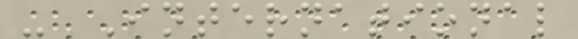- International
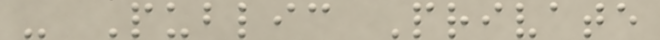- Public Private
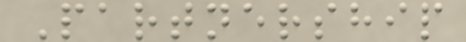Partnership
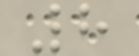8
